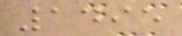1495
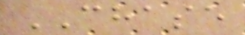CHASE
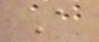A
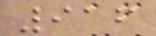916
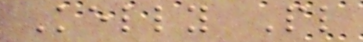Kelly Pl
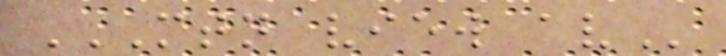MTN VIEW AV
